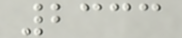2333
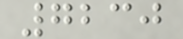7230
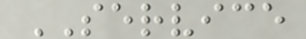SERVICE
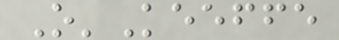O'Keeffe
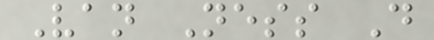Van Ness D
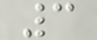3
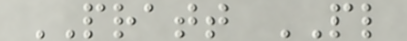PRATT PL
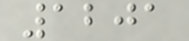1201
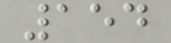154
